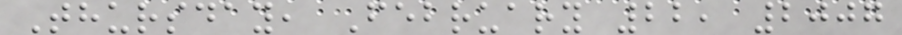Thursday, February 22, 2007
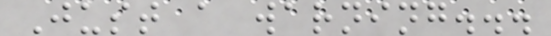Just a warning...
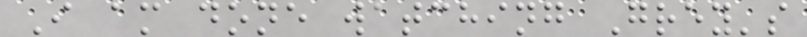I am done watching Grey's
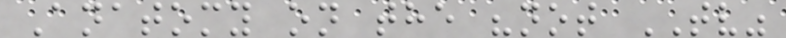Anatomy on the "not TV"
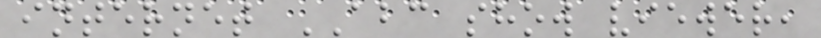internet ABC show viewer,
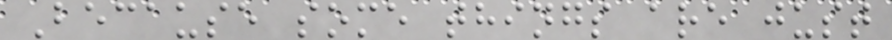Because some things are just
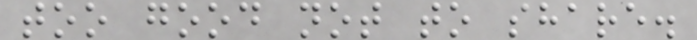too good not to share.
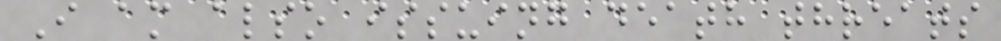I am also issuing death threats
